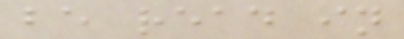be read in
